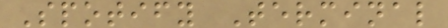Spotify Terminal
